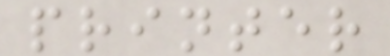printer
